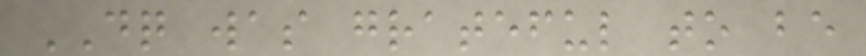DQ was grateful to be
